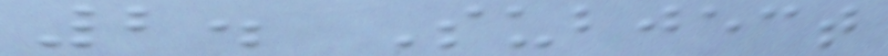2. Subject
